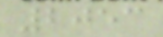2053
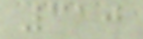310
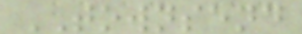TOWNSEND
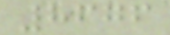8676
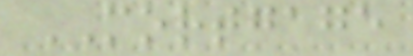MORTGAGE
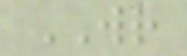WR
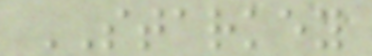STARKEY
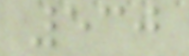530
